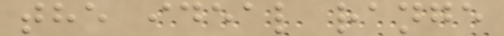the ideal range
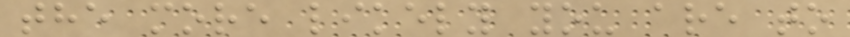the more likely you are to
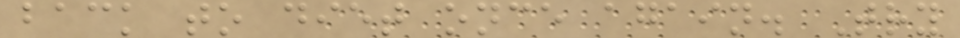back to diet once again. Try
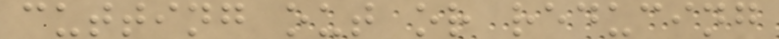cutting out or reducing
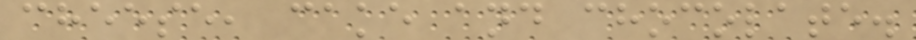cheese, cake and chocolate.
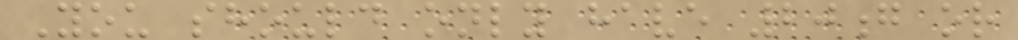You should only have 20g or
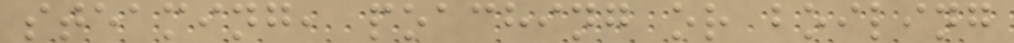steaming, poaching or boiling
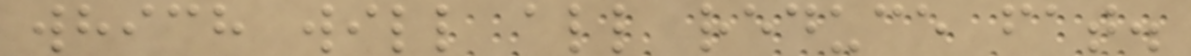which will all reduce fat.
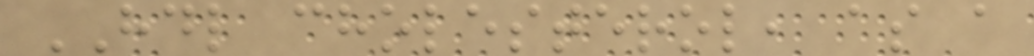HDL cholesterol, as a
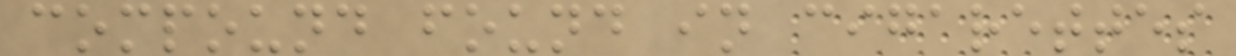compound found in cigarettes
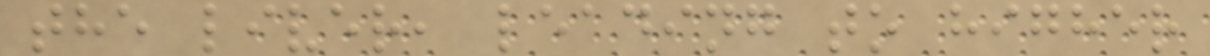the liver, leading to higher
